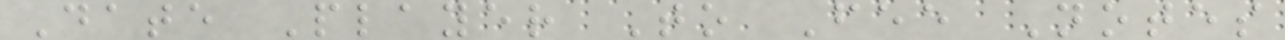Date Player To Fee Notes
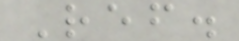Ref.
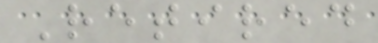Retired
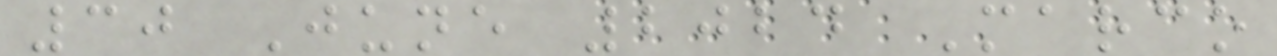30 June 2024 Marco
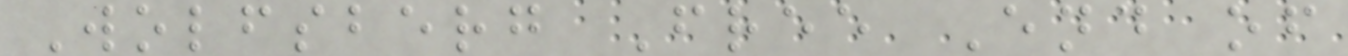Wolfsberg Free End of
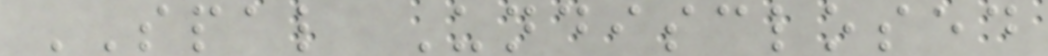SPAL Undisclosed
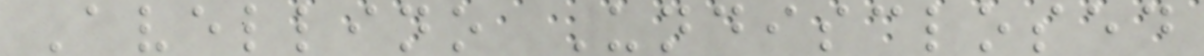Avellino Undisclosed
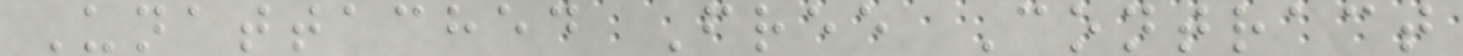Unattached Free Contract
